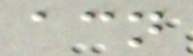acn
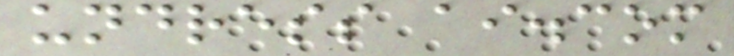undress ai.com
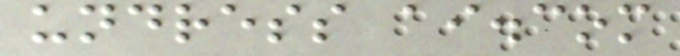undress ai.com
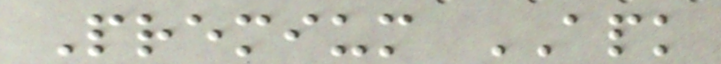Premium APK
